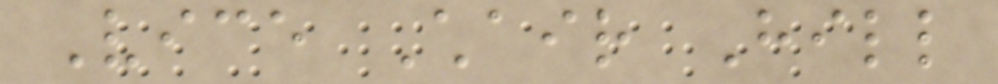Vice Chair Hill
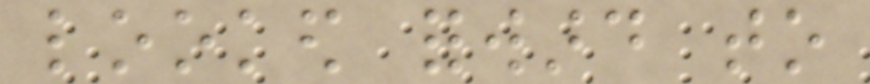looked forward to
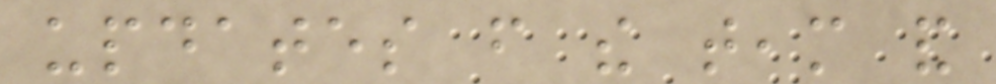updates from the team and
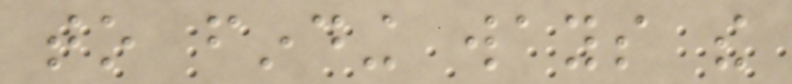to finding ways the
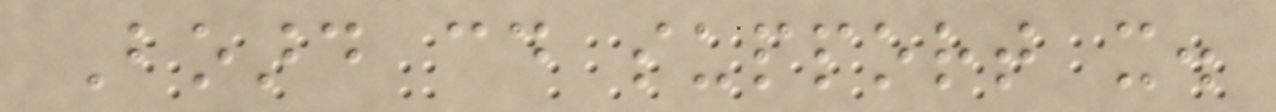Board could support it.
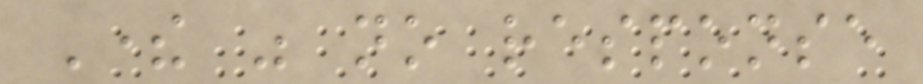There was no response
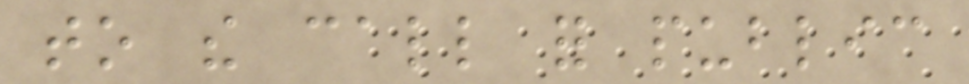to the call for public
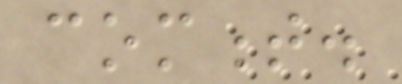comment.
